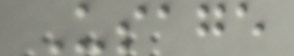Usage
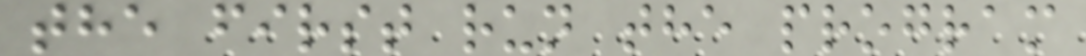the first run the program
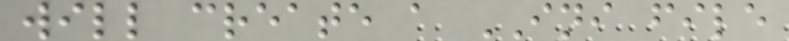will create a INI file
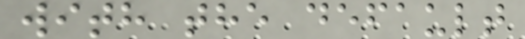with the default
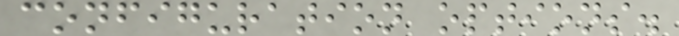configuration options.
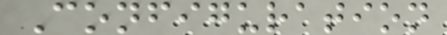Configuration
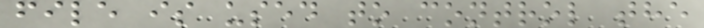file is used to control the
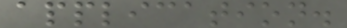application.
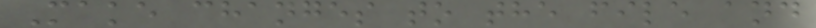Make changes to the file and
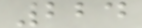224
